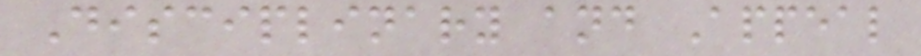Disciplinary and Appeal
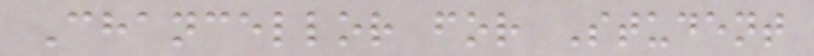Chancellor for Student
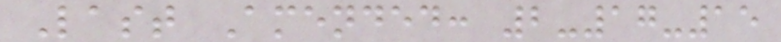Last Amended: 2-17-15
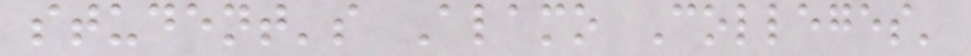student's Alamo Colleges'
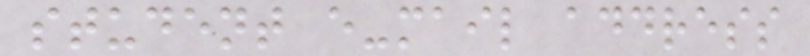student e-mail address
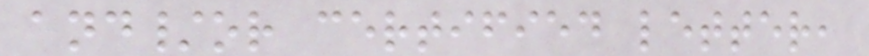and/or certified letter,
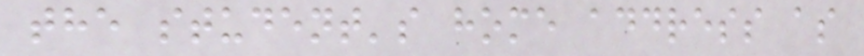the student's home address as
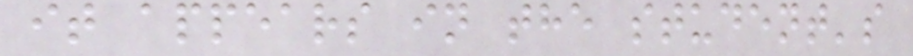it appears in the student's
